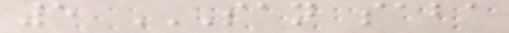5 SAN SABA
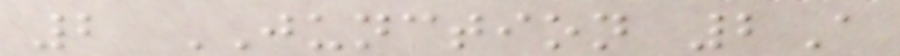2 JUNCTION 2A
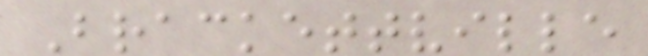Brackettville
